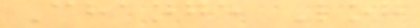Change Log
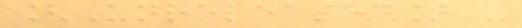[Unreleased] -
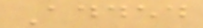Added
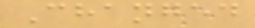Changed
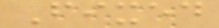Fixed
